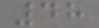48
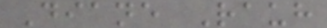Diane Rauh
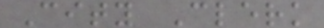City Clerk
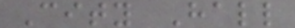City Hall
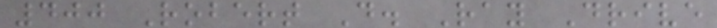400 Robert D. Ray Drive
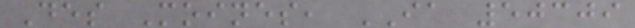Des Moines, IA 50309
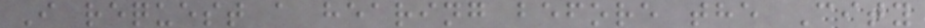I request a hearing before the City
